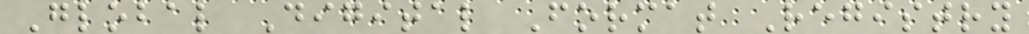Global Digital Format Registry
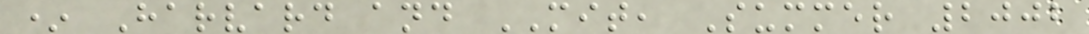* Harvard and MIT, Summer 2002
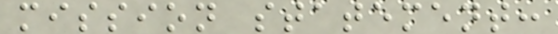mission statement:
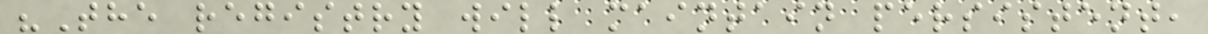"The registry will maintain persistent,
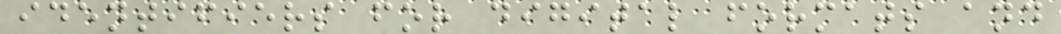identifiers for digital formats and
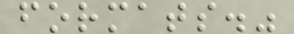formats."
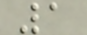1
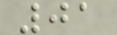01
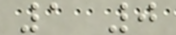1 0
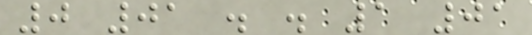0 01 . . 1 01
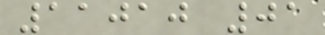11010 01
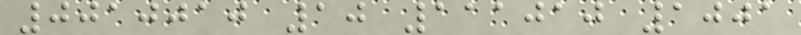0010010 10 111010 1001
